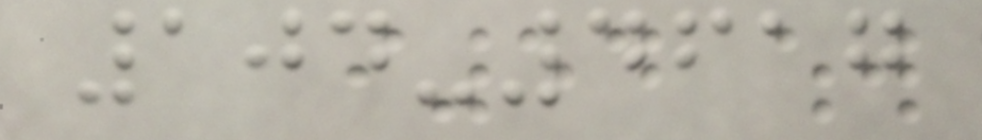104-4617
